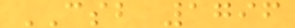CSB 1796
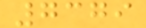7379
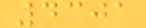4301
